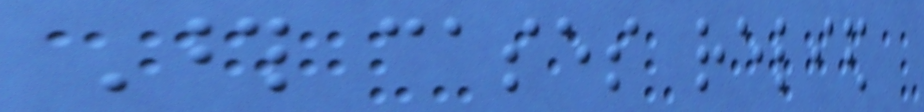Those cases relied
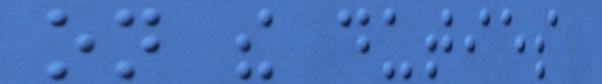on the duties
